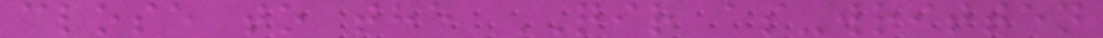close to the QIR as-written
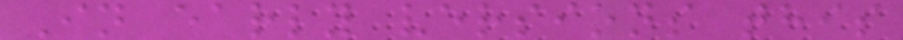In early versions this
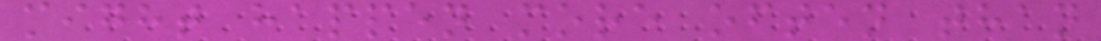might happen more often than
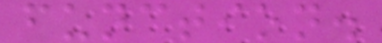function.
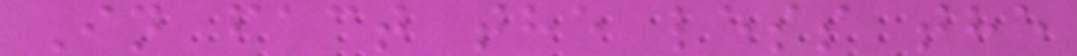In fact the less the
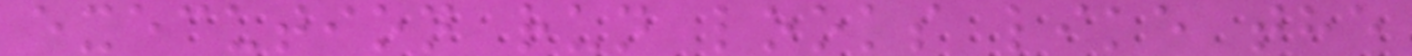execution run looks like the
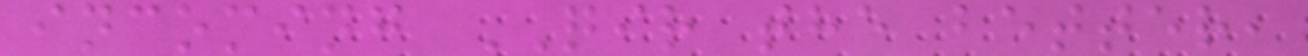incoming QIR the better,
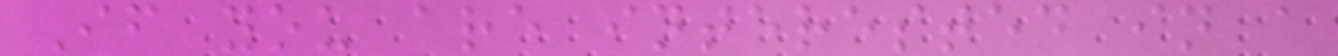If you are interested in a
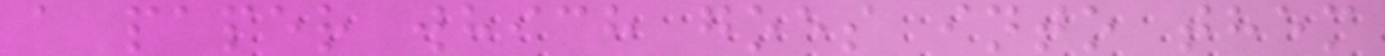a paper which goes into them
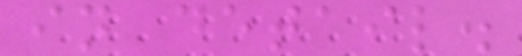in detail.
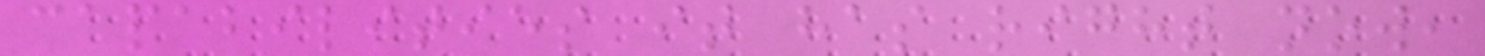capabilities it has right now,
